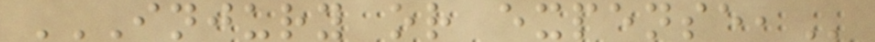INJURY OR EXPENSE,
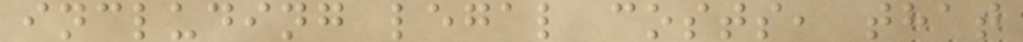including legal costs, that
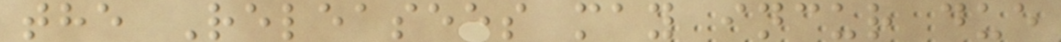the Releasees may incur due
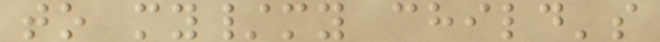to my/my child's
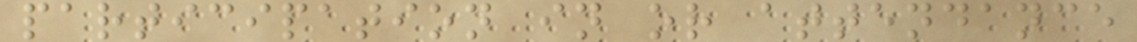participation in or attendance
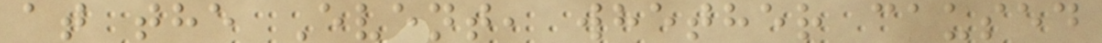at the Event, whether caused
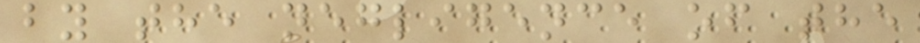by the negligence of the
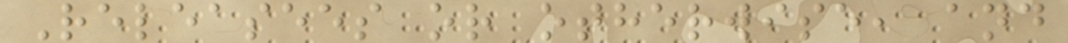Releasees or otherwise, and
